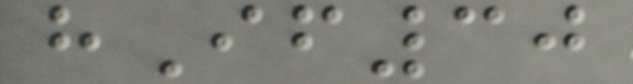hIf30
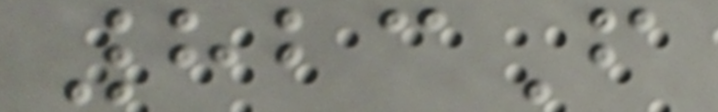823F
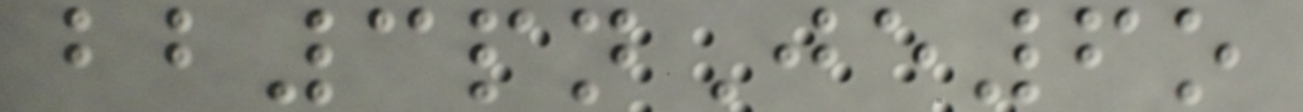bb3pnJe6o
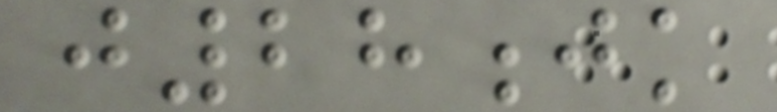j28jk
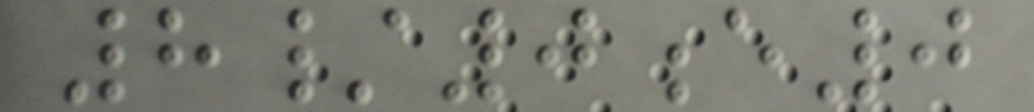8/0e0
